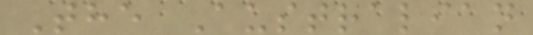The Australian
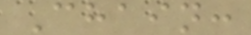Chain:
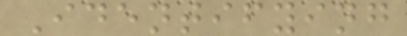Identifying
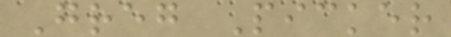Greg Picker
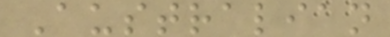Australian
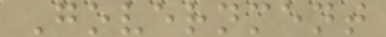Government
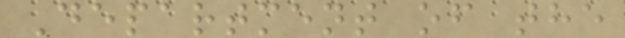Department of the
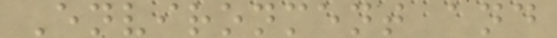Environment and
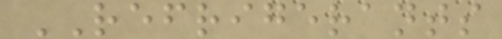REFRIGERANTS
